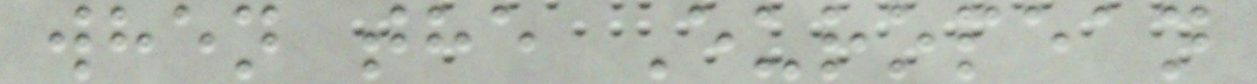when the European
